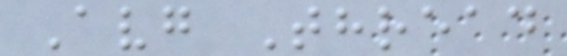Avg Thread
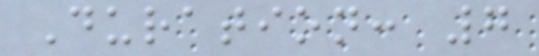Duration: 7
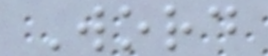Word
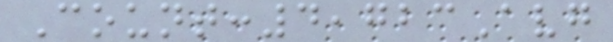Count:4,723Avg
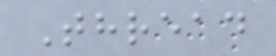Thread
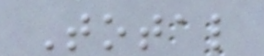Total
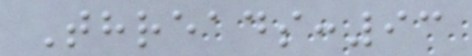Threads:93
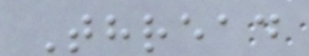Thread
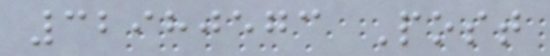32980573 Post
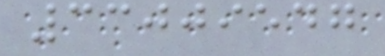33009547
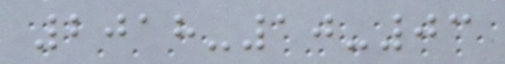2018-10-03
